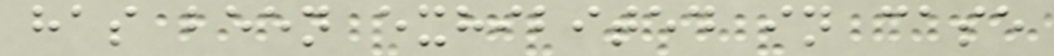has been exhibited in case
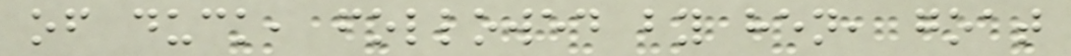of duck, followed by hen, goat
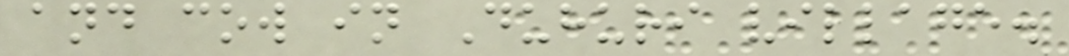and cow in Duhuri village.
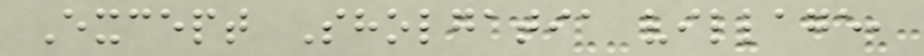Except Sholgatia village,
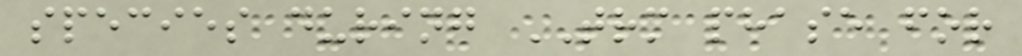species during TRM phase for
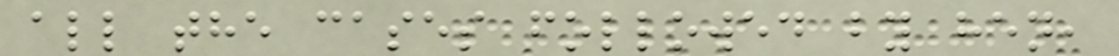all the cases followed by hen,
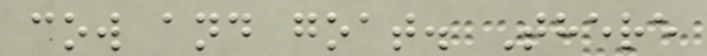cow and goat. There
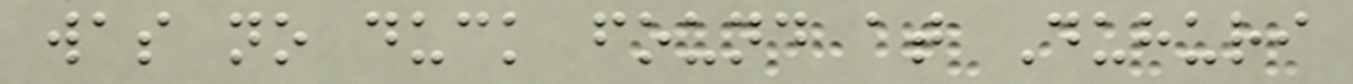was no duck found at Duhuri
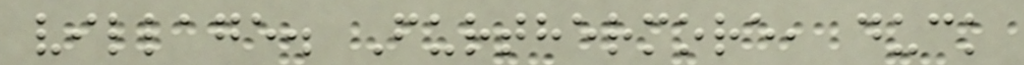village. Furthermore, duck
